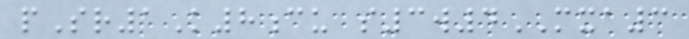pSr1K8cu s3w4MXA3
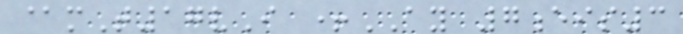@mT17vI +AY 7eis3
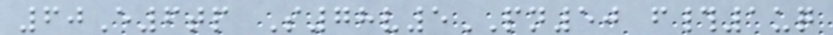60E6tp S78v5PN50 f#1uq
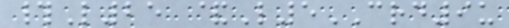#L25 &L5CRD9u
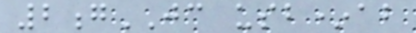2gJC usb*ab
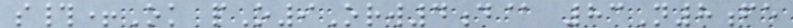s#+Ok pO9Orw4d@ 83N8fe
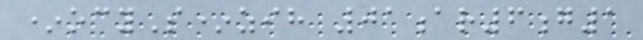*ocyS*zih 01ar6g1
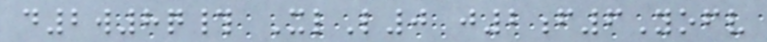d2w8q# XlL0 j2f6Yofv
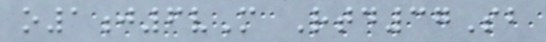o1j6vM Rtd37Sb
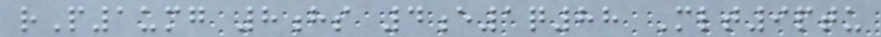rP1umg 8hs 4e1q88 Mlt9ptu
